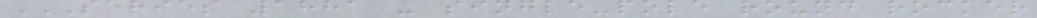SERIES 1881 - SINGLE-POLE ROUND ROCKER
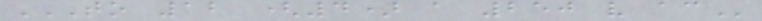TO 12 (4) A 250 V AC
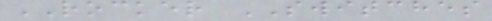ROCKER SWITCHES
